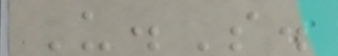U.S.
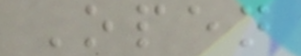Open
